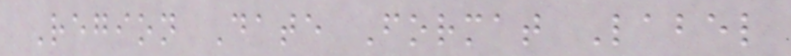Region Date Format Label
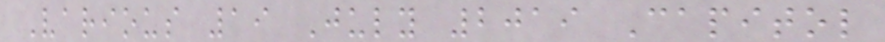Various 19 July 2019 Capitol
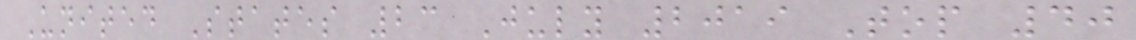United States 23 July 2019 Top 40
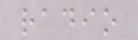radio
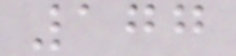177
